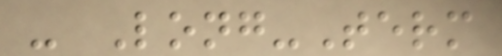- Long-Term
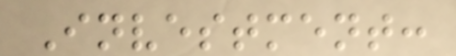Investment:
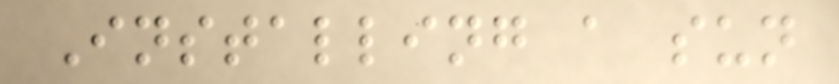Installing a sun
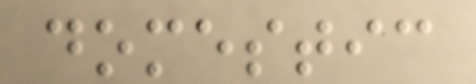domestic
